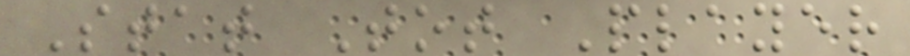Stat Tot Player
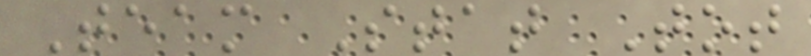Team Stat Tot
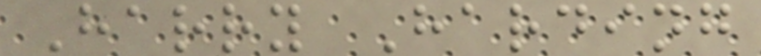Harry Harding
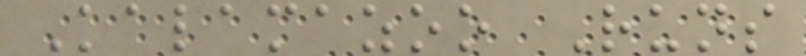Kalamazoo Runs
